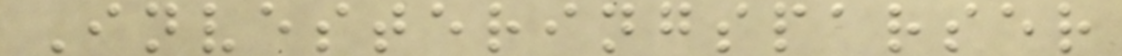Investeringsparser
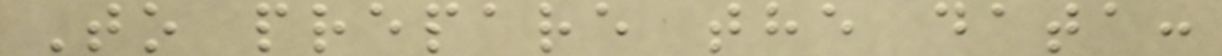To prepare the data:
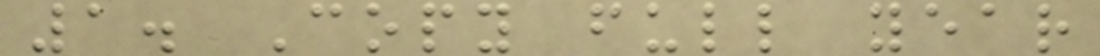1. Copy full year
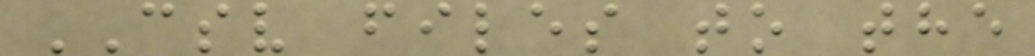CSV files to the
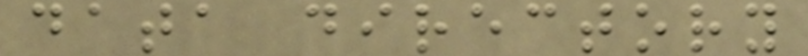data directory
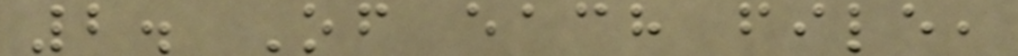2. Of each file,
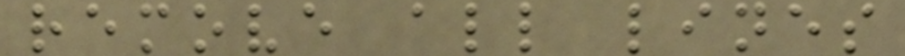remove all lines
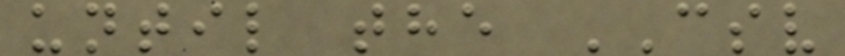until the CSV
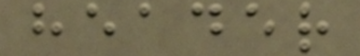header
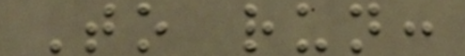To run:
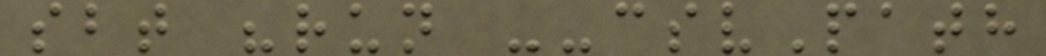sbt "run --csvPath
